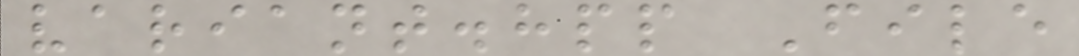variant.hpp File
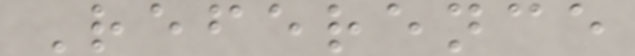Reference
